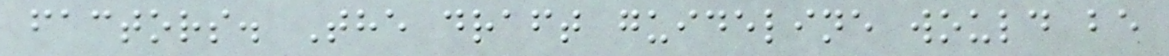factors. The draft guideline would be
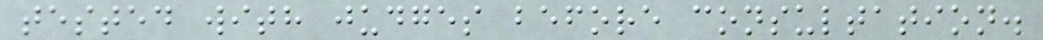tested with judges before consultation.
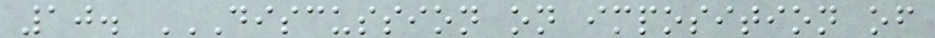10. DISCUSSION ON IMPOSITION OF
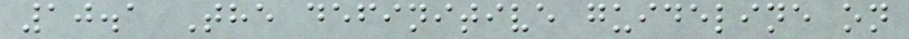10.1 The definitive guideline on
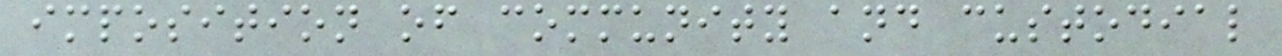imposition of community and custodial
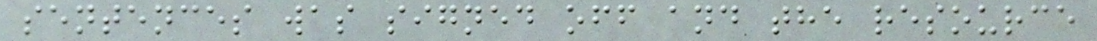sentences was signed off and the resource
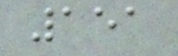151
